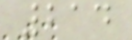214
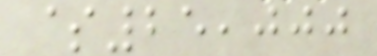$25,000
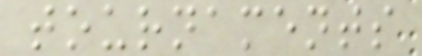tournaments
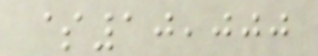$10,000
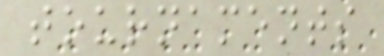tournaments
